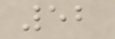52
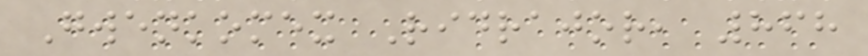Gwenkomex Ridrajor, 868
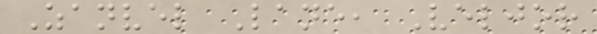Zanvel Lane, Veljor
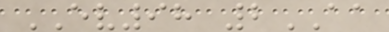EV98 2AA
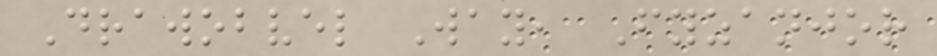Drawobvel Way, Fyzanjor
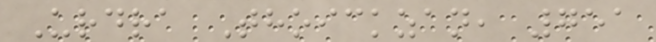Urdra Thoickzan, 751
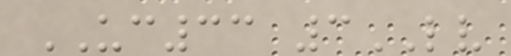UC33 3LV
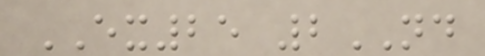EX25 2ND
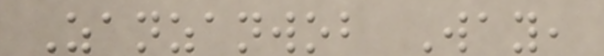Zanzanwob Way,
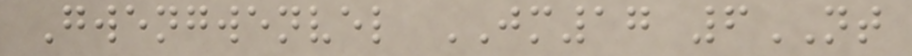Gwengwenvel JM17 6NT
